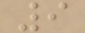9
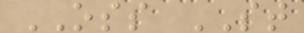OSS ST
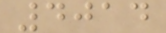4014
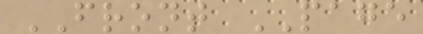FRONT PAGE
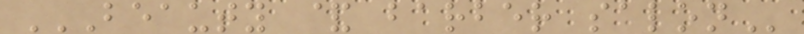BEAUTY & BARBER SALON
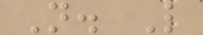N. L
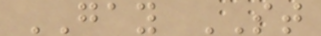GAY ST
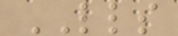LLS
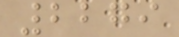2279
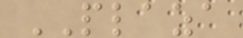PLAZA
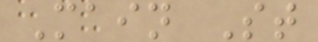Main St
